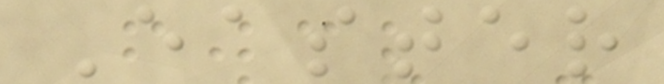Easter
